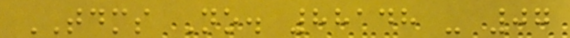TDMS No. 88148 - 07
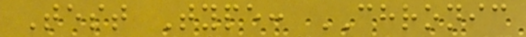Test Type: CHRONIC
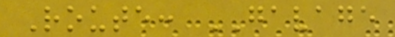Route: GAVAGE
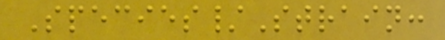Species/Strain:
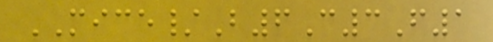MICE/B6C3F1
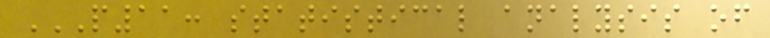P11: STATISTICAL ANALYSIS OF
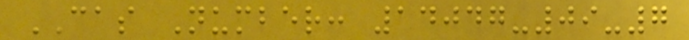CAS Number: 14047-09-7
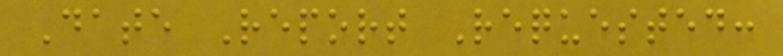Date Report Requested:
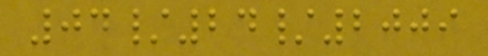04/24/2009
